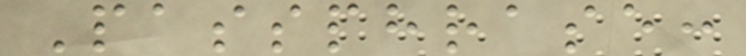Passphrase:
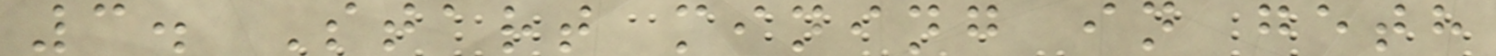3. Start mining in geth
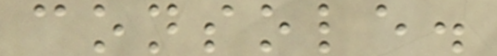console.
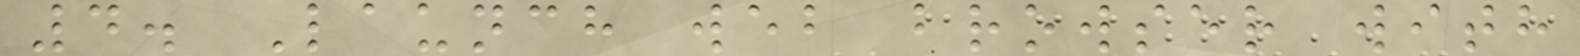4. Launch web browser with
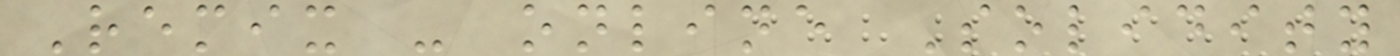Remix - online Solidity
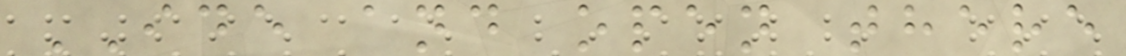IDE and open there
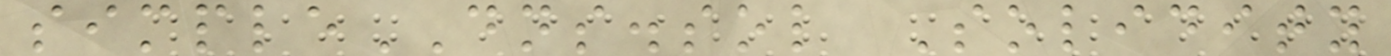simpleDNS.sol Solidity
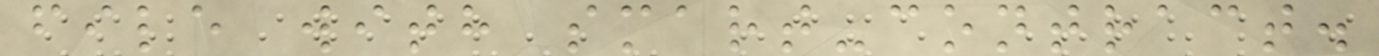file with smart-contract.
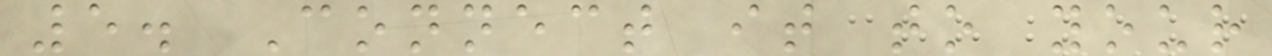5. Connect it to your
